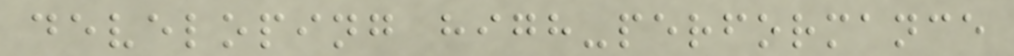developing high-performance
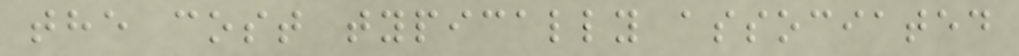the cost typically associated
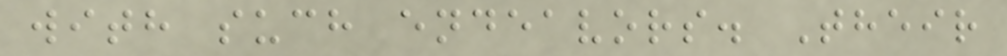with such endeavors. Their
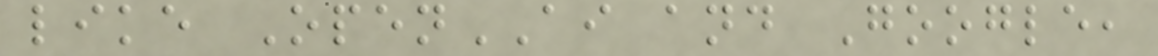like OpenAI and Google,
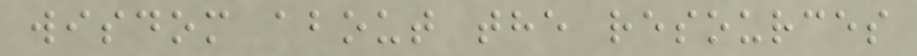wisdom about the resources
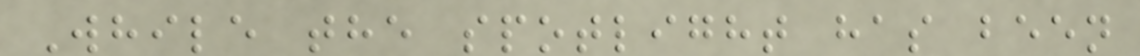While the spotlight has been
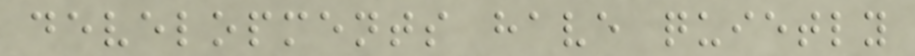developments have quietly
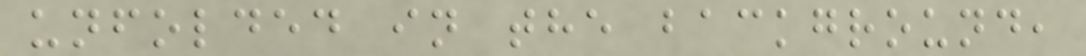unfolded in the background,
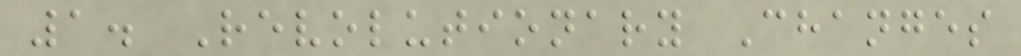1. Revolutionary Changes
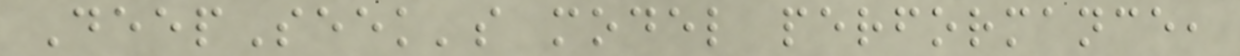DeepSeek's model performance,
